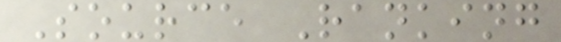Source Ranking
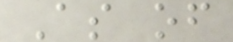As of
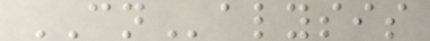CNalysis
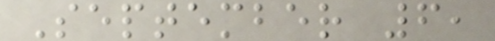September 6,
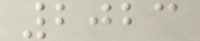2023
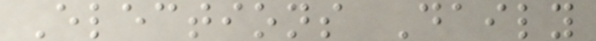Elections Daily
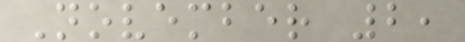November 2,
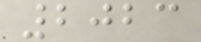2023
